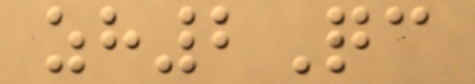zh2Qc
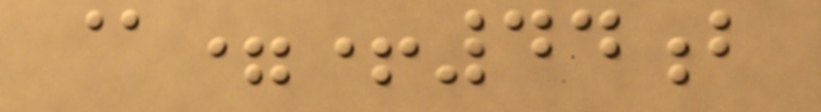@=+44b
